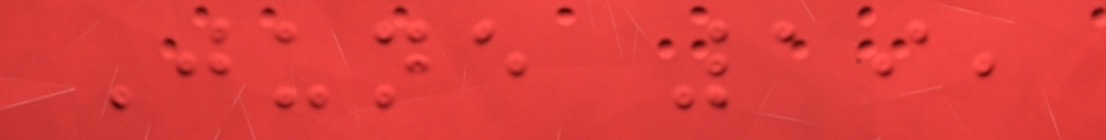June 19,
